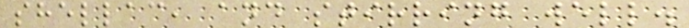shellac, and stirring well.
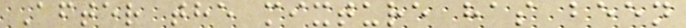After the mixture has been
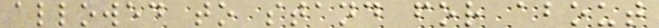allowed to stand for about
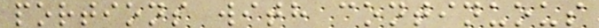portions with continuous
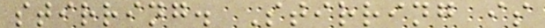stirring. Stirring is
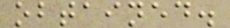obtained.
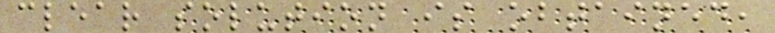clear solution is obtained,
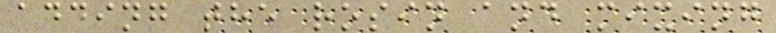adding the rosin and mixing
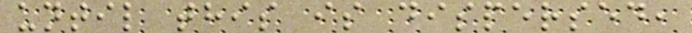until this is dispersed,
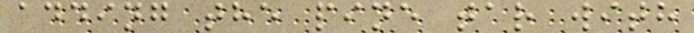adding the pine tar with
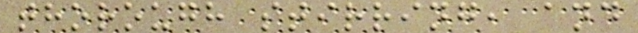thorough stirring, and
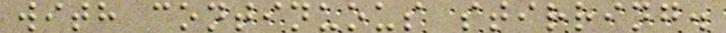with continuous stirring.
